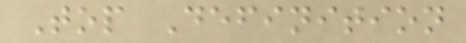Top Definition
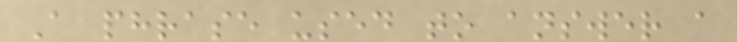A phrase used to answer a
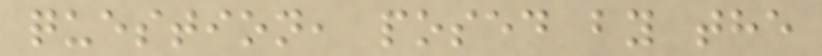question, posed by the
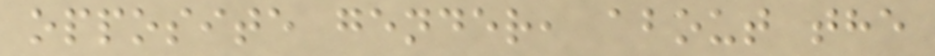opposite gender, about the
